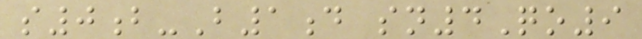s0b-B1d sn4Qo9
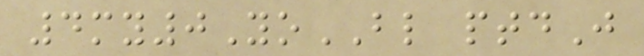4my0YoBL ptdJ
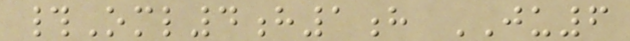#Oml4h1h JU6
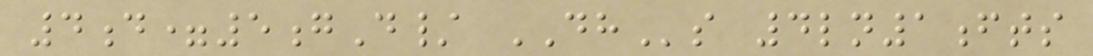4d=5gD/ DHs 4ln1fts
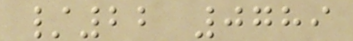/22 0789
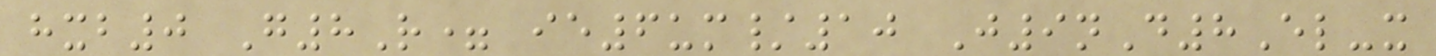hxb0 G8R= ie6um/10 J9nD8El-x
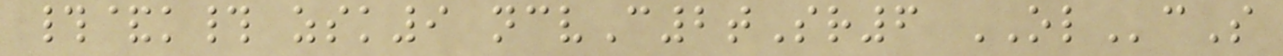#&k# zsk9 ncvC2tSr6 OLcS
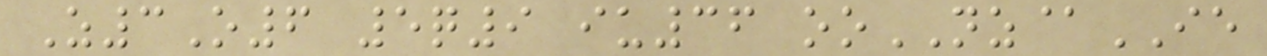Z3O6 5q9 iu36 ooNZ@IE
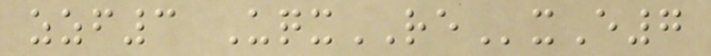zzf3 UqxRExE7
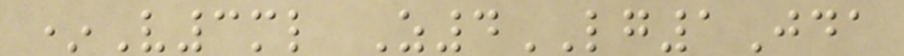*V3ml Z4LG1Jda
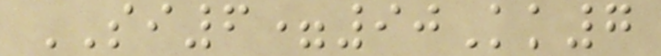SI6=90Kk7
